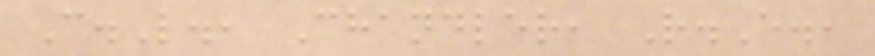C.L., Chandler, R.E.,
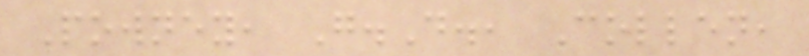Powney, G.D., Collen,
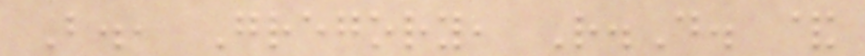B., Gregory, R.D. &
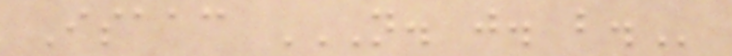Isaac N. J. B.
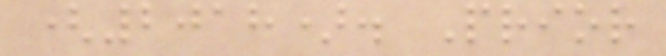(2018). Prior
